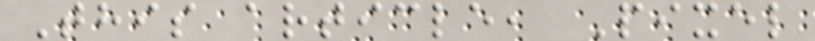This article, Pixel
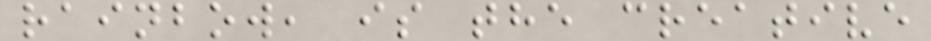rainbow, is the creative
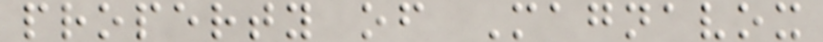property of Magnavox
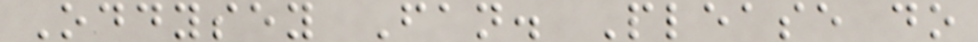Oddysey Fan. Please do
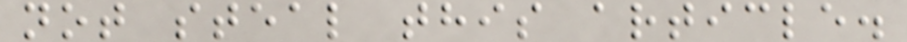not steal this article.
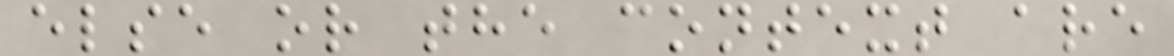else or the context are
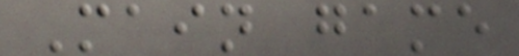Main game
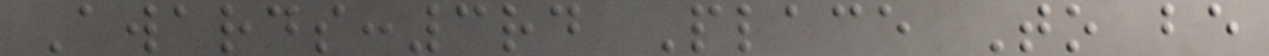Awards:3rd Place To be
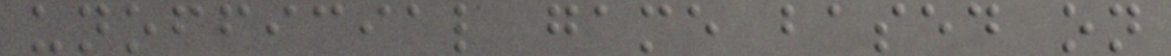unofficial game based on
